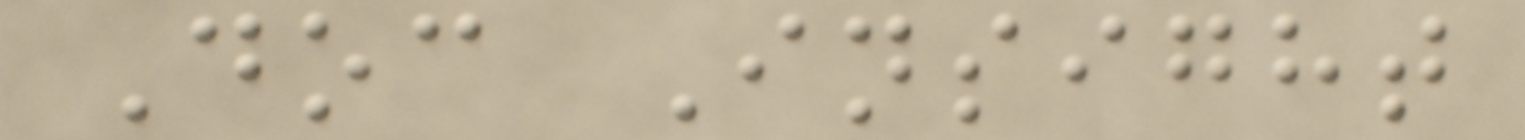Doc Insight
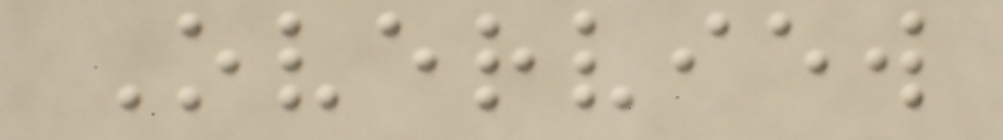Overview
